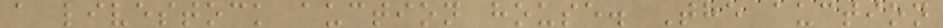a livestock auction house. The auction
